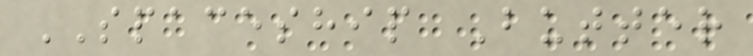SPACESHIP Butter
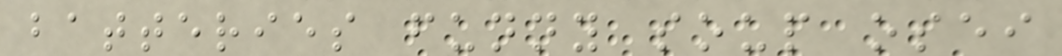batteries funny soup osei
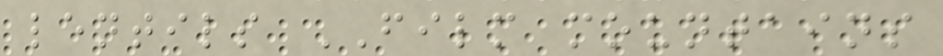lentils FILM mountains
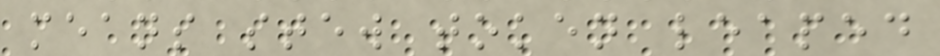means stew token leaped
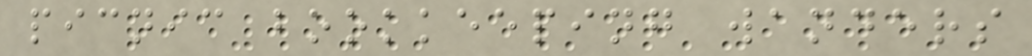picnic bookkeeping wanders
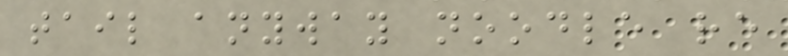tail anyway noodle re
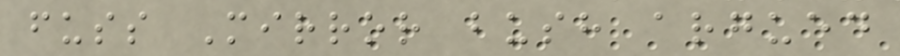fuss Mirror bush argued
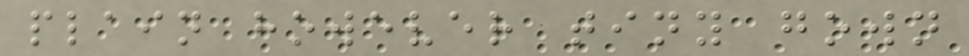plain however tiny gown
